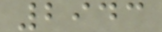2943
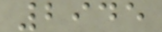2945
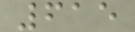615
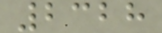2328
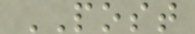POST
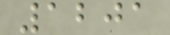1201
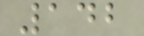142
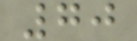70
